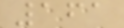161
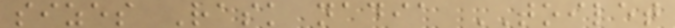sizes Rask nadia TOILET
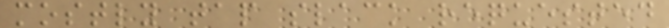mostly tap slack requested
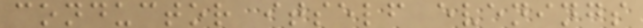conductor itself evenings
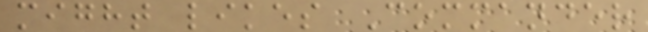might likes Commander
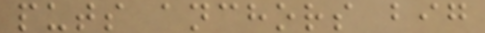puts anchors big
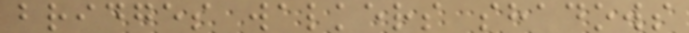bridges walkers shadows
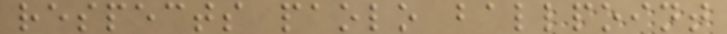respects paolo ballpoint
